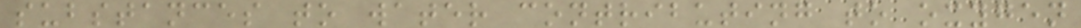substances to water contributing to oxygen
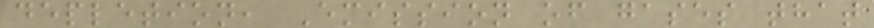depletion, Emission of gases that
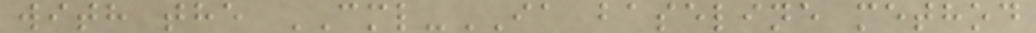with the CML-IA baseline method
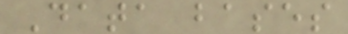Data bases
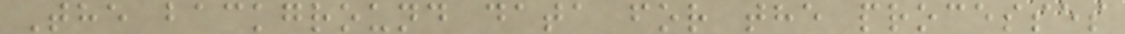The background data for the processes
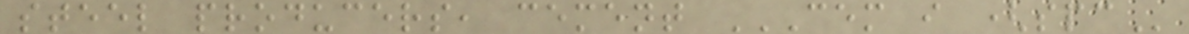steel producers, cement CEM I (SPC
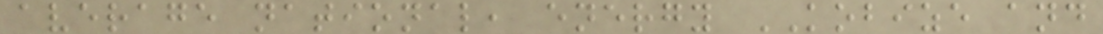average national, energy KOBIZE and
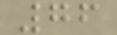76
